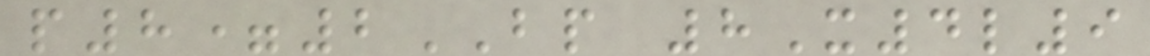p8=2BP 8X4l9
